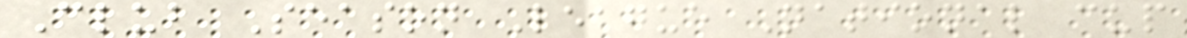Club Season League National cup
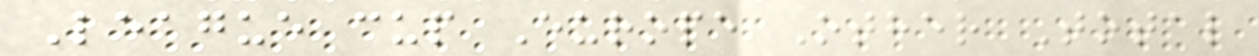League cup Europe Other Total
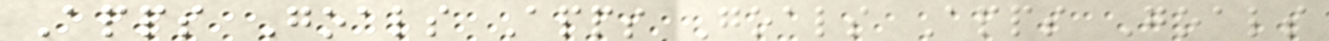Apps Goals Apps Goals Apps Goals
